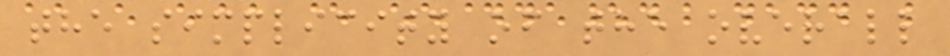the simplicity of the overall
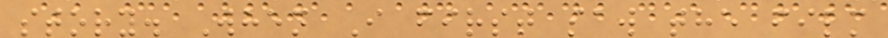story. When I first saw the film
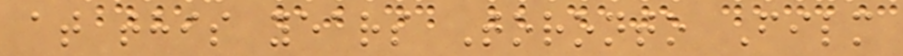at this years Toronto Film
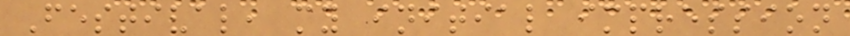Festival, my initial impression
